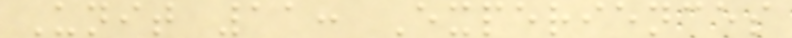Unit 11: Experiences
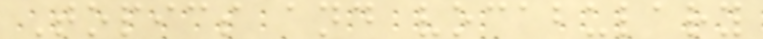Topics and vocabulary
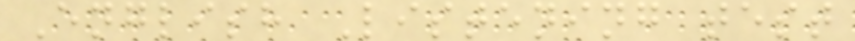English Listening test
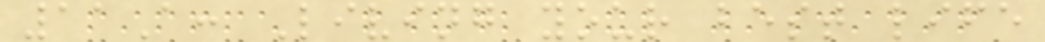11A: Living your best life
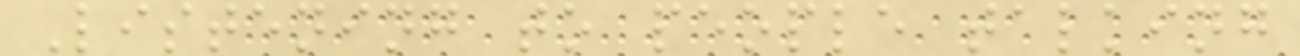Listening to people talking
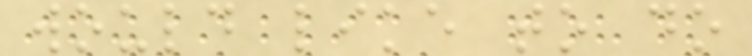would like to do
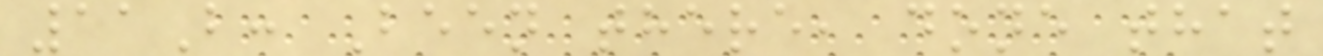11B: Been there, done that
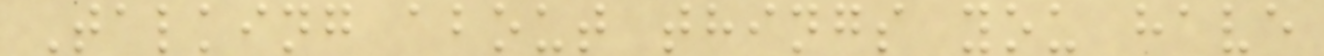Talking about things you have
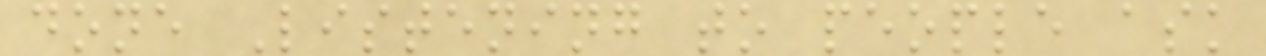done Listening to people ask
